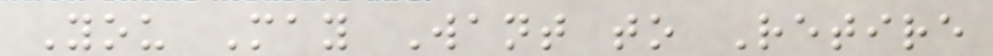You May Want to Retire
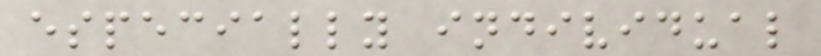especially individual
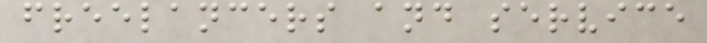freelancers and service
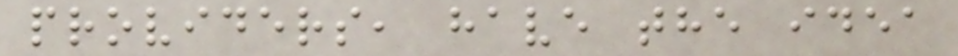providers, have the idea
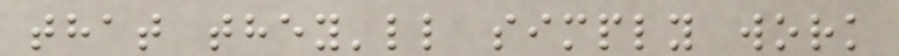that they'll simply work
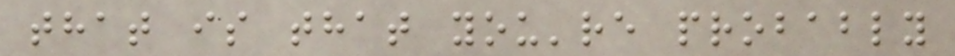that is that you're probably
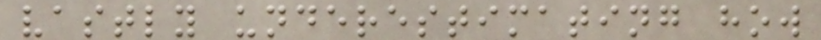vastly underestimating how
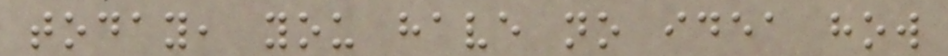today, you have no idea how
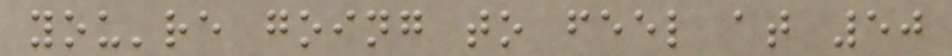you're going to feel at 50
